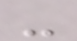-
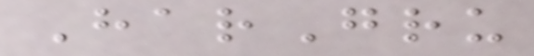HarGru
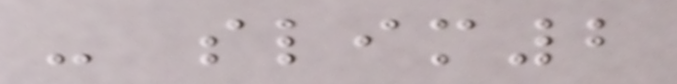- slim2
